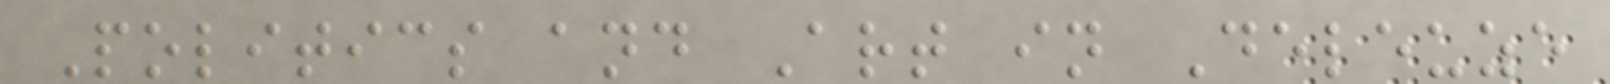Politics and Art in Deleuze
